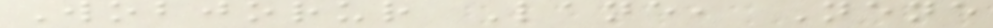Wobjorur Lane, Nene
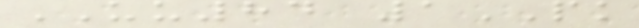UU84 1PK
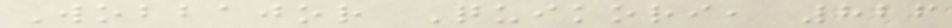Wobbajor Quikori, 826
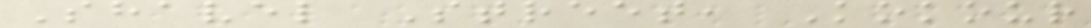Shavel Street, Kokour
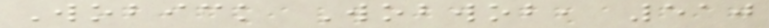Wobick Wobwob, 510
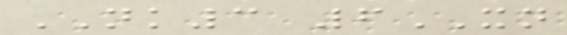NK3 6XN
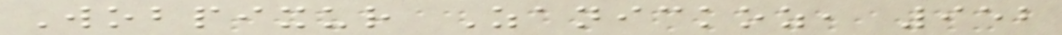Wobpixur Zanickoz, 952
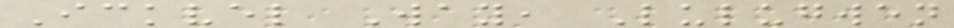Ickvel Way, Lulugwen
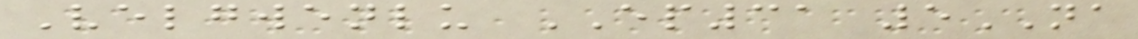Velgwenlu EP31 5NA
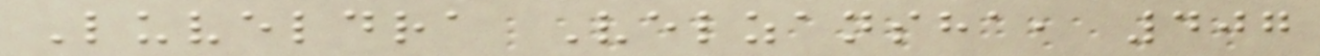Luveldra Velzansha, 407
